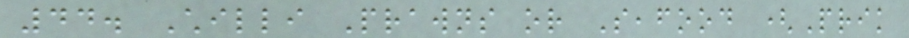44. Chilli Prawns or Seafood (Prik
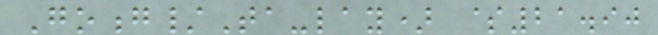Goong/Ta-lay) $21.90
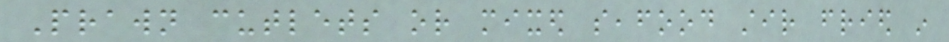Prawn cutlets or mixed seafood stir fried in
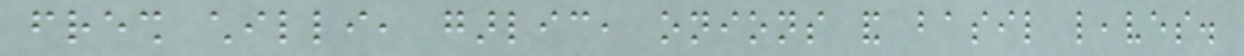fresh chilli, garlic, onions and basil leaves.
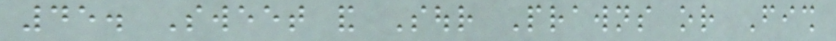45. Sweet and Sour Prawns or Fish
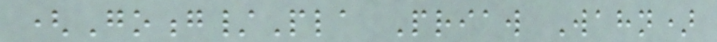(Goong/Pla Priaw Wahn)
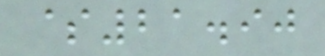$21.90
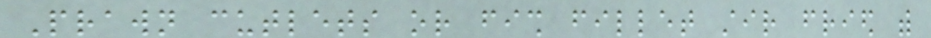Prawn cutlets or fish fillet stir fried with
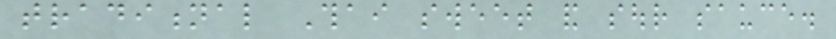traditional Thai sweet and sour sauce.
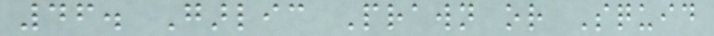46. Garlic Prawn or Squid
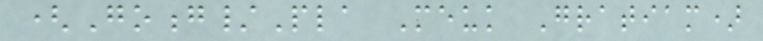(Goong/Pla Meuk Gratiam)
